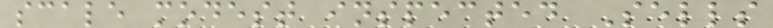scale modest inspected Sells
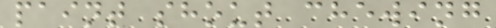paint shout chewing
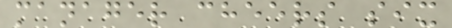manager cheers six
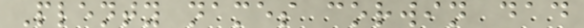Plenty names corwin dad
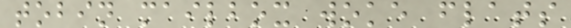tobin mailbox woke flats
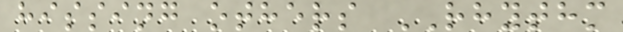hissing others RHYTHM
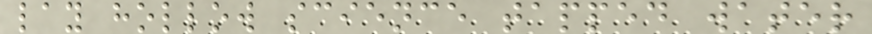lay hollow science tapped water
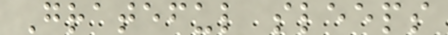Grateful sleeps
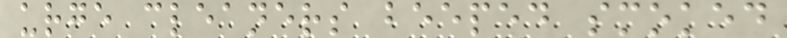urge cleaners beeped smoked
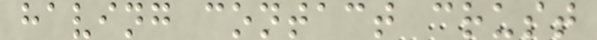having contact crust
